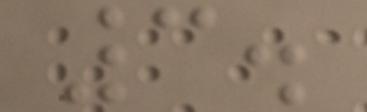3.
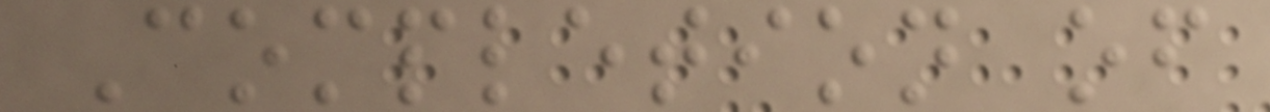Completion of
